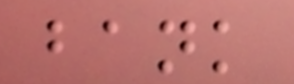bank
